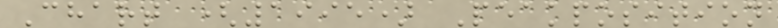Chart (1995) Peakposition
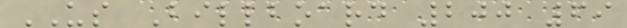US Billboard 200 69
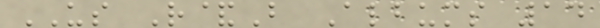US R&B Albums 14
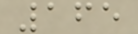165
